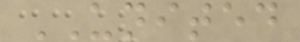UNITED
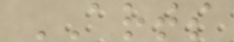ARTS
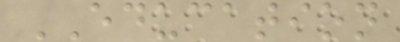EDUCATION
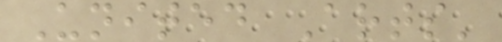United Arts'
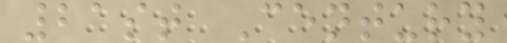21st Century
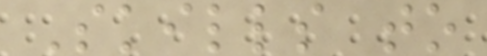Skills to
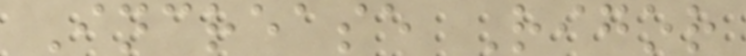Increase Rigor
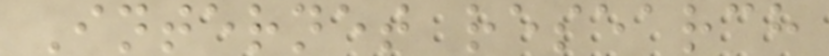Internet research
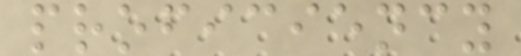proficiency
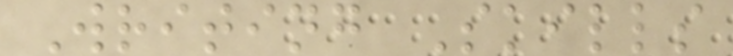Writing Skills
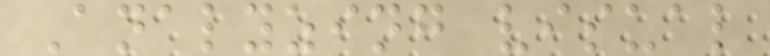Analyzing visual
